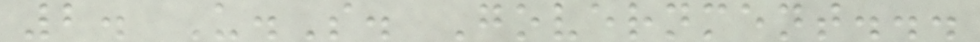2. U.S. Government...
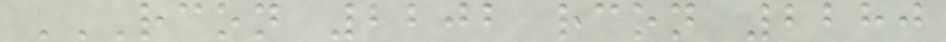RCON 2202 RCON 2280
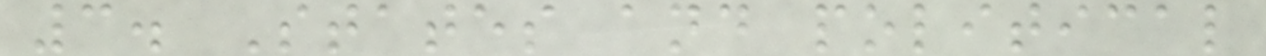3. States and political
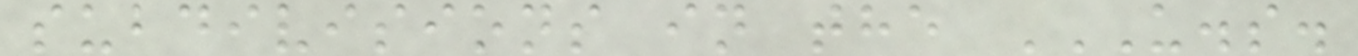subdivisions in the U.S.
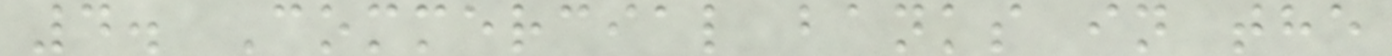4. Commercial banks in the
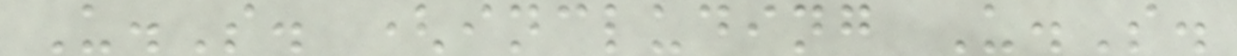U.S. (including U.S.
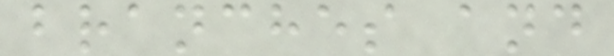branches and
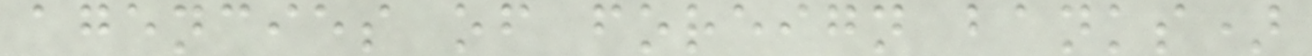agencies of foreign banks)
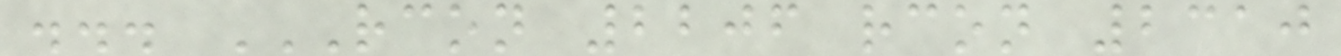... RCON 2206 RCON 2310
